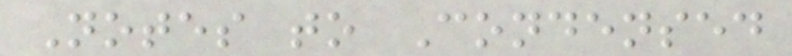Notes to Condensed
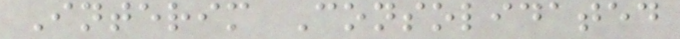Interim Consolidated
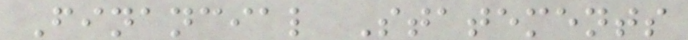Financial Statements
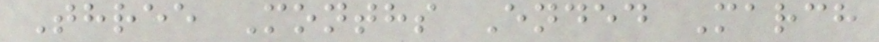Three Months Ended March
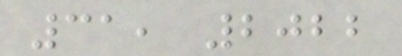31, 2022
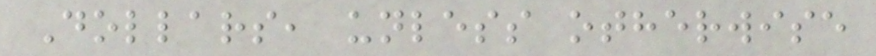Dollars, unless otherwise
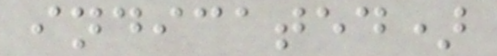indicated)
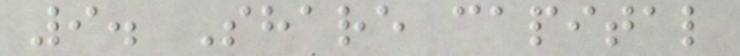9. Share capital
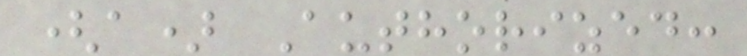(a) Authorized:
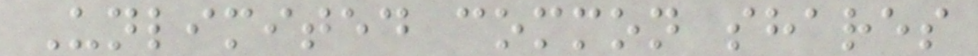Unlimited common shares
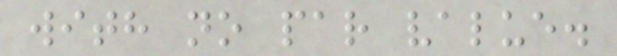with no par value.
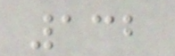132
